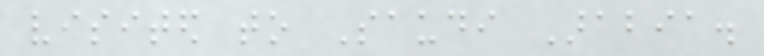visited to Saudi Arabia.
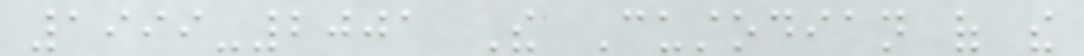1999-2001 The Custodian of the
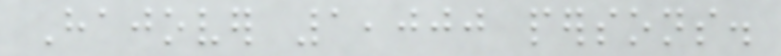Hajover 1,000 persons.
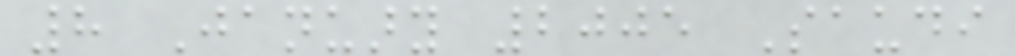8 January 2005 Saudi
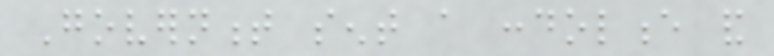Government sent a condolence and
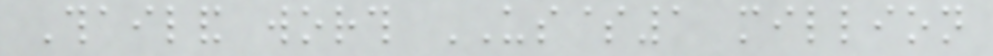Thailand worth US$1 million
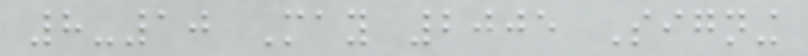8-10 May 2005 Signing
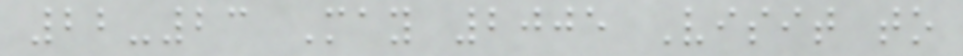22-23 May 2005 Visit to
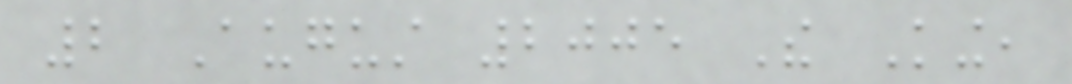2 August 2005 The King,
